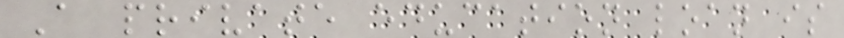A private education loan is
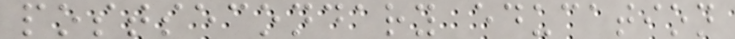postsecondary education
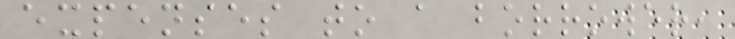expenses to a borrower,
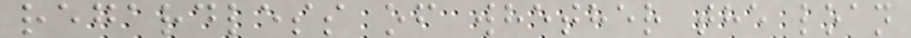regardless of whether the loan
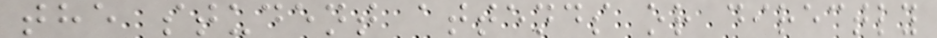the student attends or directly
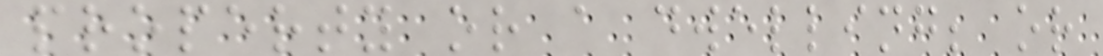property or a dwelling; or
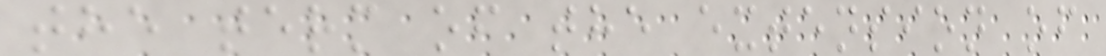the term of the extension of
